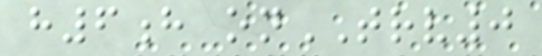h6h onTRV0
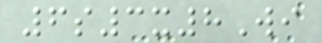6s3x8Wi
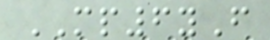MP6yF
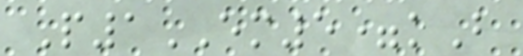P1EM5=kB
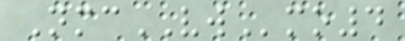NmcVWmo4
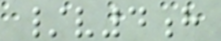/v4h
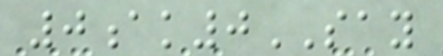0ak0SAY
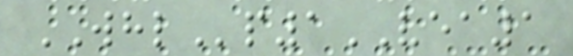WHLp1VEA1
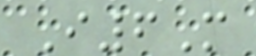I6M
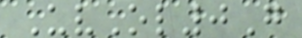UvOl0G
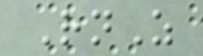RnZ
